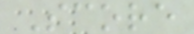Score
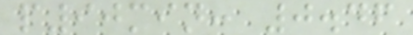p90min: 0.46
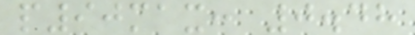p90max: 0.48
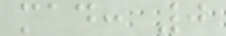mad: 0
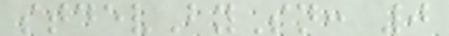stdevBySn: 0
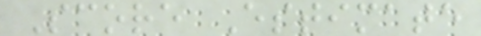Score Estimate
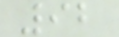92
